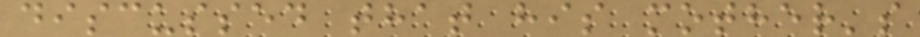discussed that his mother's
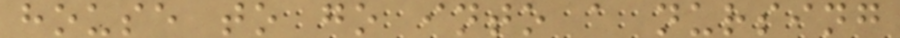house to go into a nursing
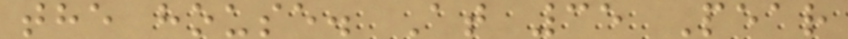the house. At 35 Pear
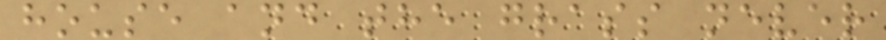house and the grass never
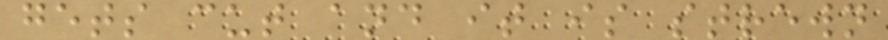gets cut and it is strewn
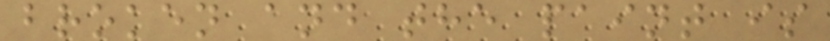broken and the paint is
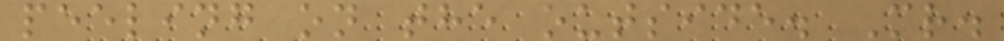peeling on the outside. Mr.
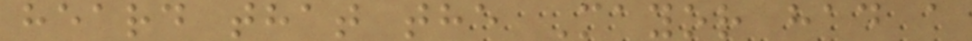heard that the Mayor had a
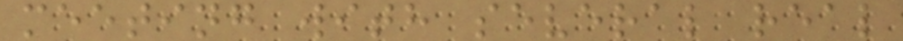meeting with several real
